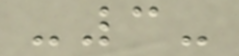-3-
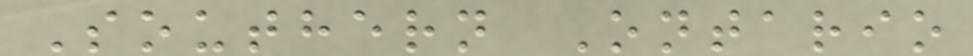Southern Ontario
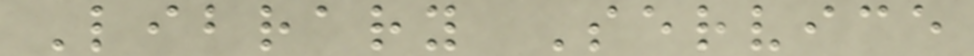Library Service
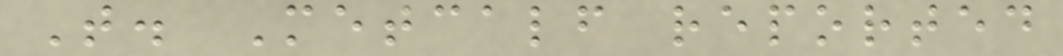T. Metcalf reported
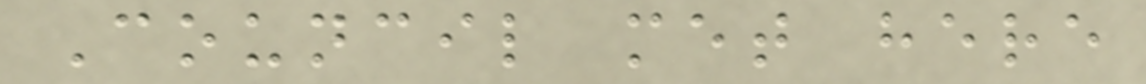Council met here
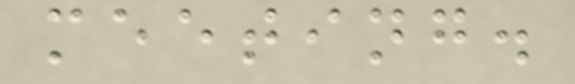meeting.
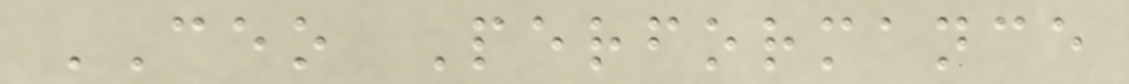CEO Performance
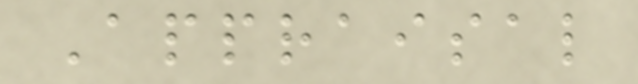Appraisal
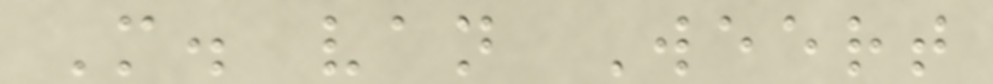M. van Weert
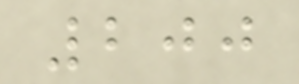200
